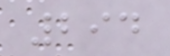294
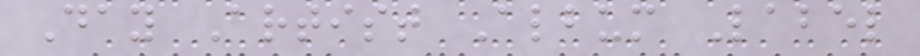Day Artist Album Label
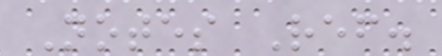Notes Ref.
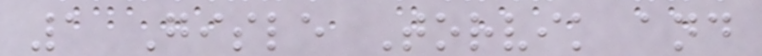1 Gisle Torvik and
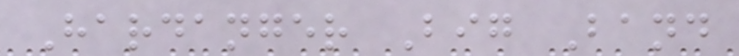Hardanger Big Band
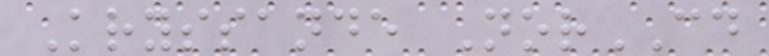Kryssande NorCD
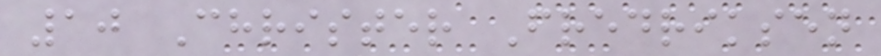10 Christer Fredriksen
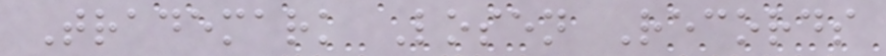Trademark Losen Records
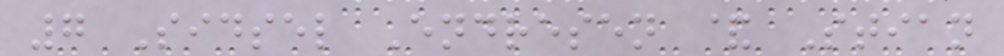7 Sidsel Endresen & Stian
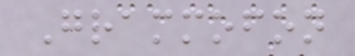Grammofon
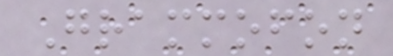Grammofon
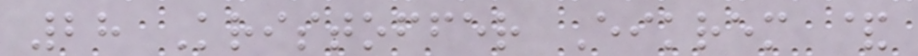28 Kristoffer Eikrem &
